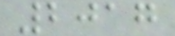2017
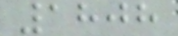1808
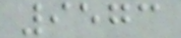9573
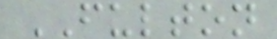FULTON
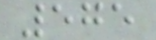575
